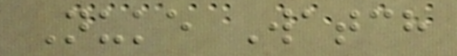Nuke Watch
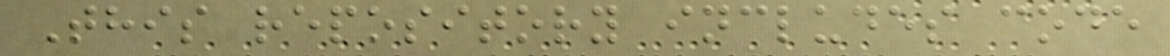This repository includes code
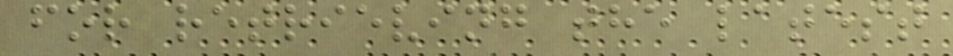for retrieving the latest
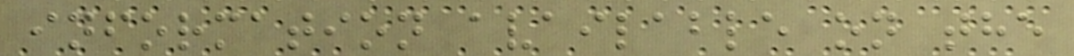information available on the
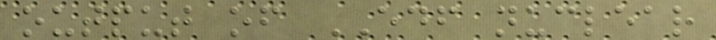output of EDF nuclear
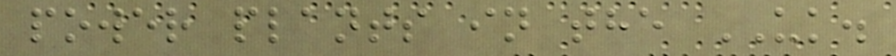power plants in the UK.
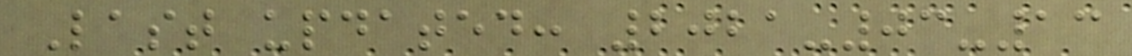Last updated: 2021-03-13
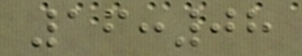16:08
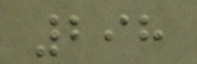298
